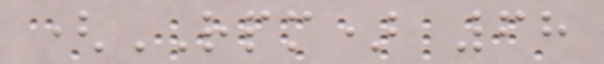(RPM) 68
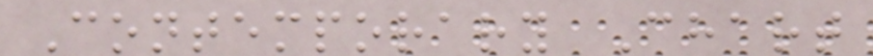Contemporary Chart
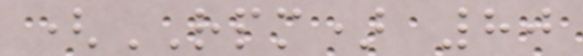(RPM) 80
